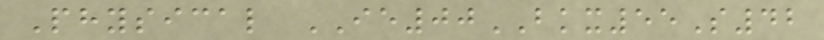Physical IE00BKX55S42
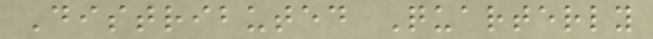Distributed Quarterly
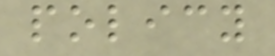policy
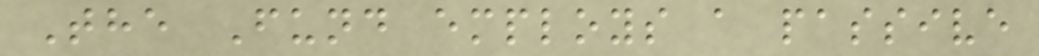The Fund employs a passive
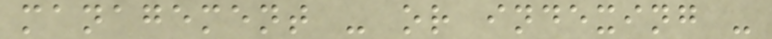management - or indexing -
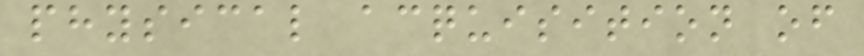physical acquisition of
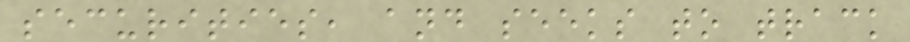securities, and seeks to track
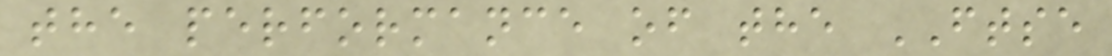the performance of the FTSE
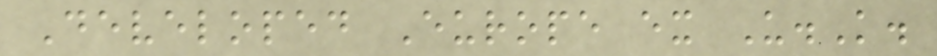Developed Europe ex U.K.
